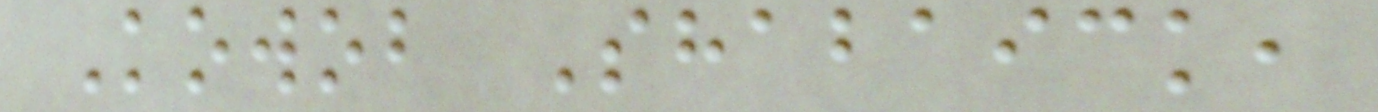Kowob Shabaick,
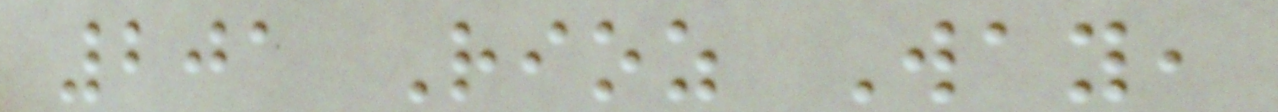201 Rioz Way,
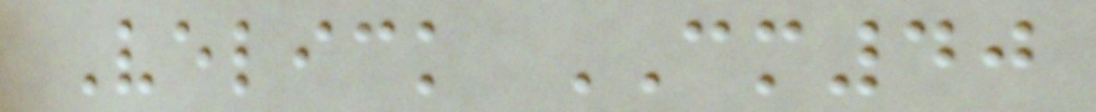Velick CM40
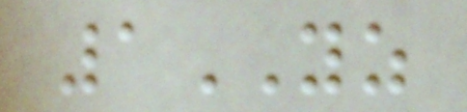1YZ
